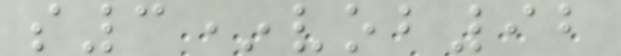s3*vob92
